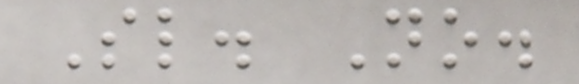Sl. No.
